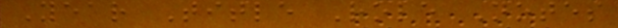Year Title Role Notes
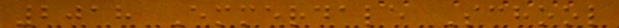2018 Emmerdale School
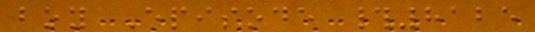boy Episode #8125
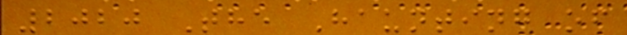2020 The Haunting of
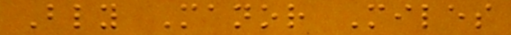Bly Manor Miles
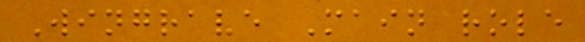Wingrave Main role
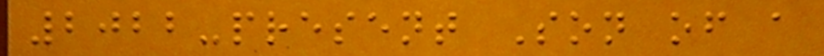2022-present Son of a
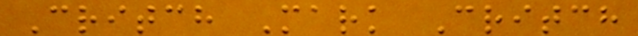Critch Mark Critch
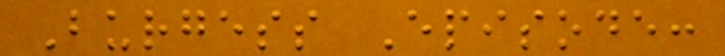Burgess Episode:
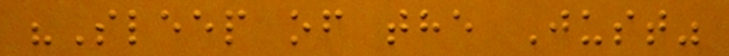"Sleep of the Just"
